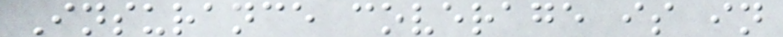Insurance coverage is in
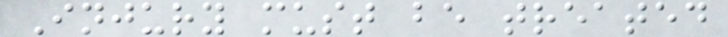Injury must be treated
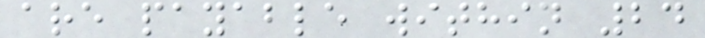are payable within 24
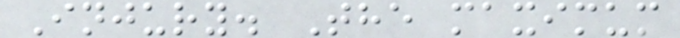Injury. The maximum
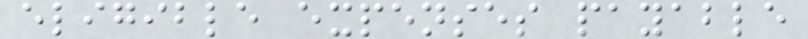eligible expenses payable
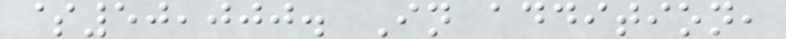$50,000. In addition,
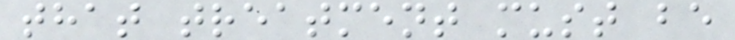that treatment must be
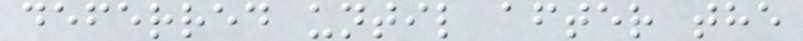deferred until after the
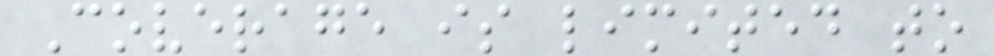Coverage is limited to
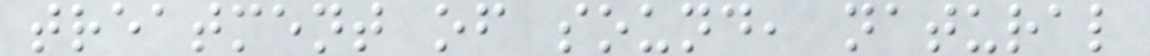treatment of sound, natural
